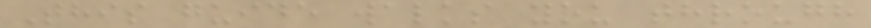This guide walks you through
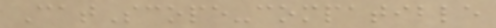CatScope-compatible
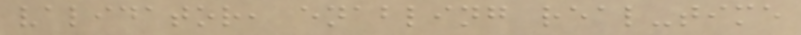validator, enabling real-time
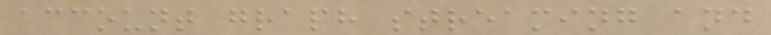account graph streaming and
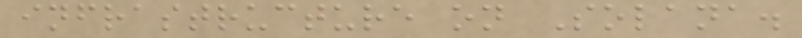infrastructure on Solana.
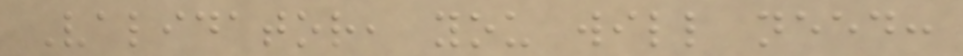Validator, you will need:
